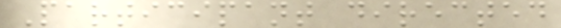Participant directed
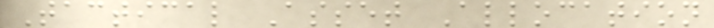Tactical Asset Allocation
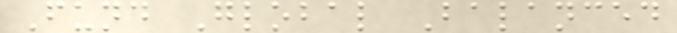Fund Global Balanced
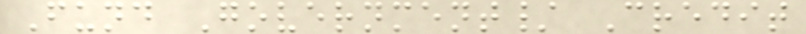Fund Government/ Credit
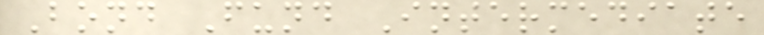Bond Fund Intermediate
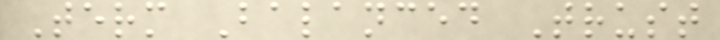Term Balanced Trust
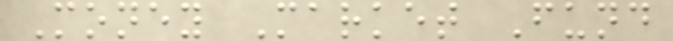Money Market Fund
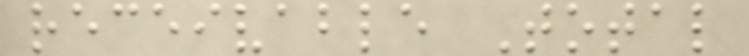receivable Total
